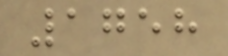1758
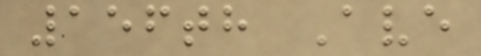156th Ave
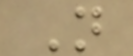N
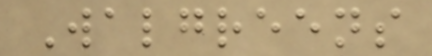Walgreens
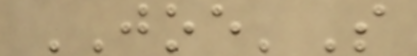JOE'S
